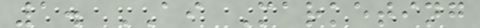1. AI Marketing
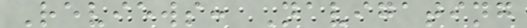Reviews: Navigating
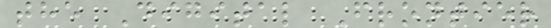the Digital Frontier
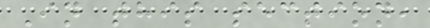In this section,
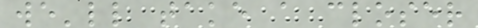we'll take a closer
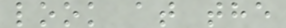look at the
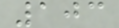103
